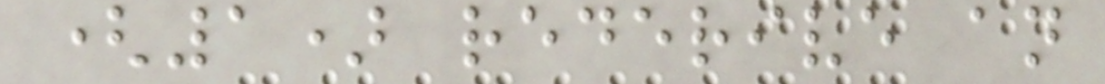(1) rederive an
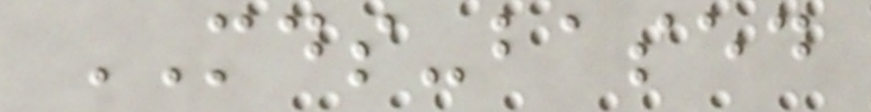MDS-based
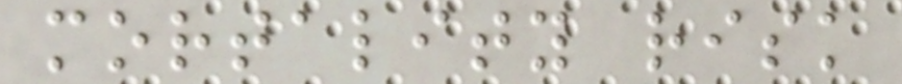mortality risk
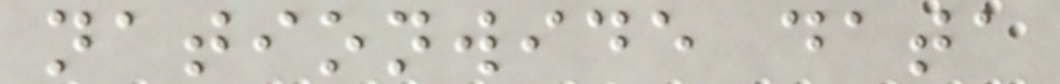nationwide data
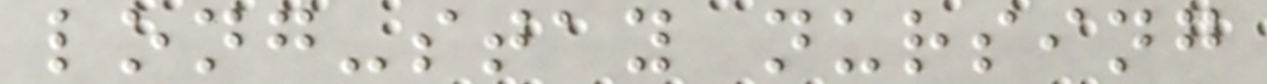long-stay nursing
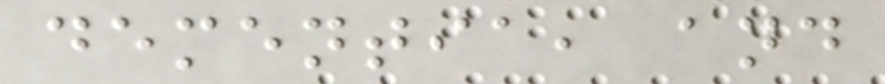dementia, and
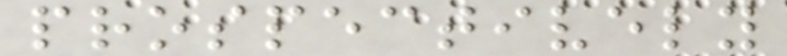prospectively
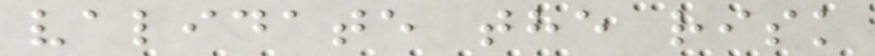validate the risk
